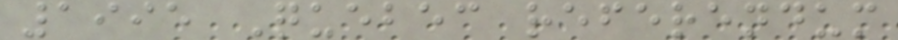1995 Quebec referendum
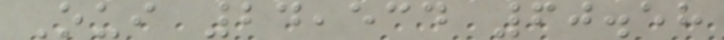Oui 24,534 60.58
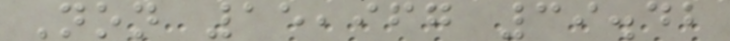Non 15,967 39.42
